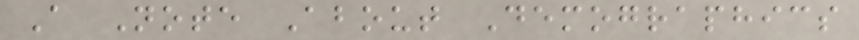A Note About Demographics
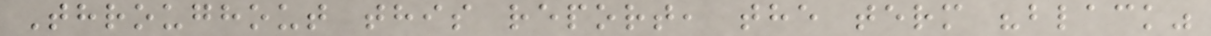Throughout this report, the term "black"
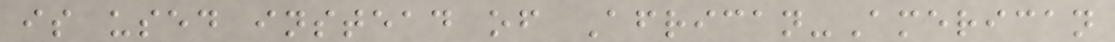is used instead of African-American
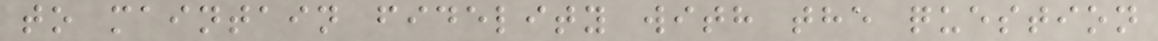to maintain fidelity with the question
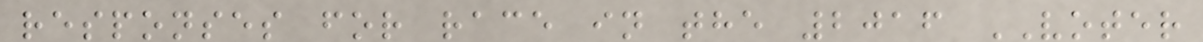responses for race in the 2016 VOTER
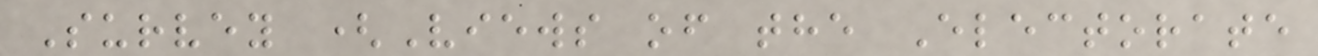Survey (Views of the Electorate
